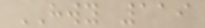HWY 119
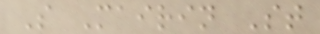S Mairin St
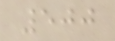500
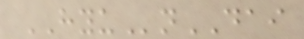HYUnDAI
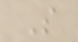S
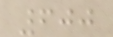600
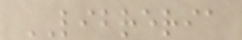LIBRERIA
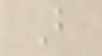B
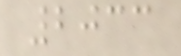2033
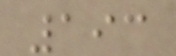193
